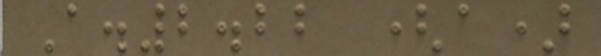A.2.22 (a)
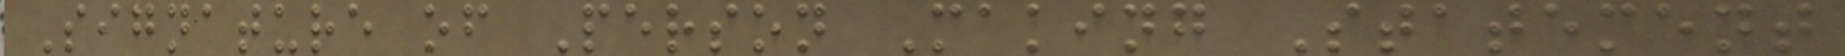Signature of Person Making Statement
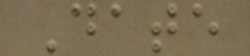Date
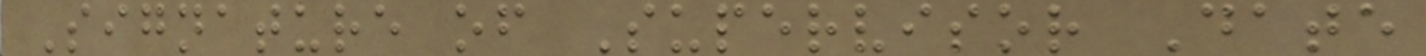Signature of Supervisor Date
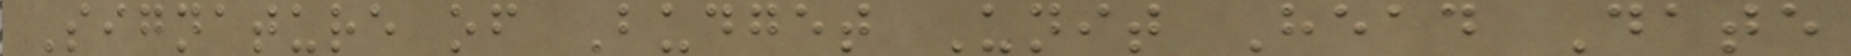Signature of Budget Unit Head Date
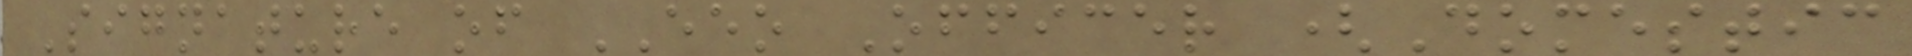Signature of EEO Officer (Domestic
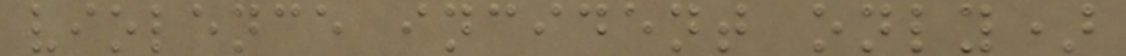violence incident only)
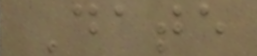Date
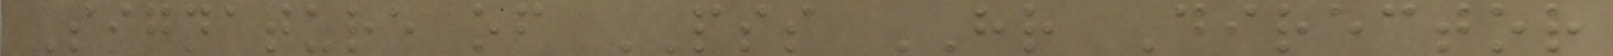Signature of PSS HR Director
